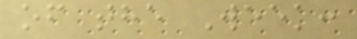of the Week:
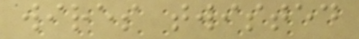wires twisted
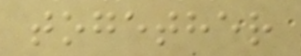together
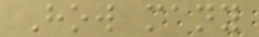How many
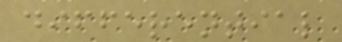differential
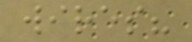wires?
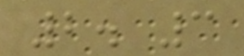2. 3
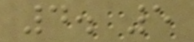4. 5
